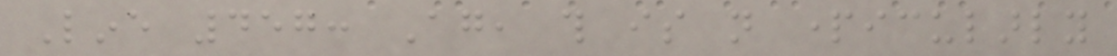Line 457: Again, this is not particularly
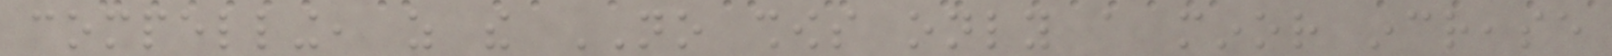compelling, as the NO shows only a minor increase
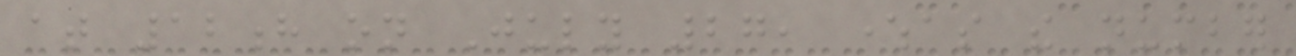at 12h on July 27, whereas the number
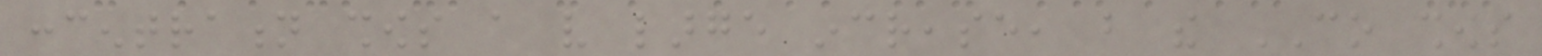concentration shows a very large increase, but the CO shows
